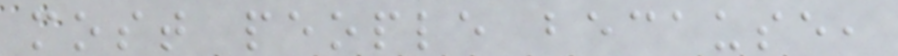most people because,
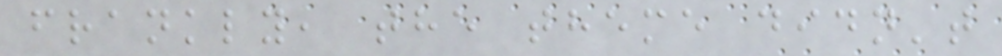frankly, the theme didn't
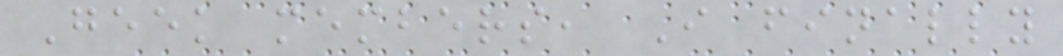Geek members, I finally
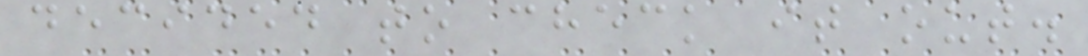decided to check it out.
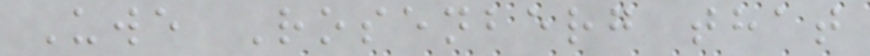Uwe Rosenberg that
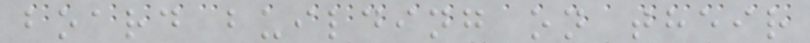board building on their
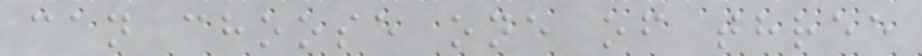can choose one of three
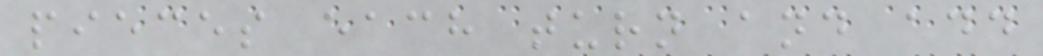pieces each turn and add
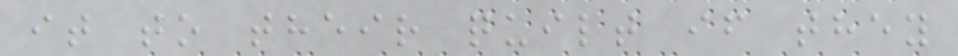it to their quilt if they
